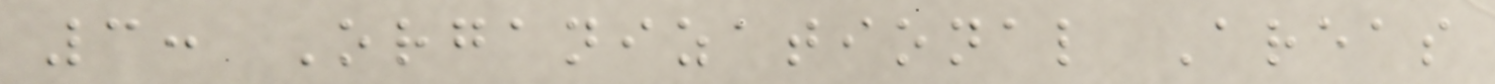3: Organizational Areas
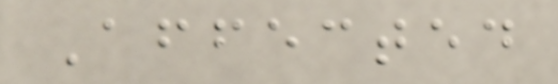Affected
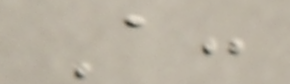A:
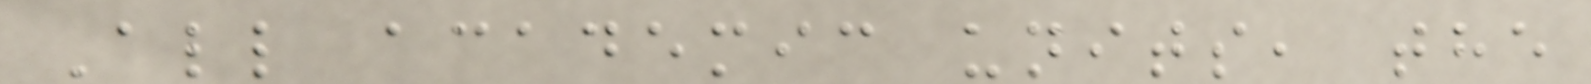All academic units, the
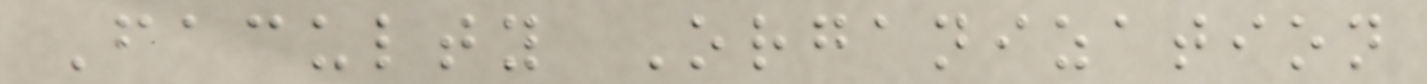Faculty Organization
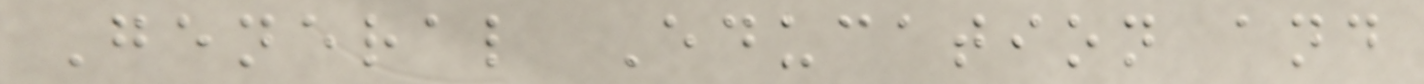General Education and
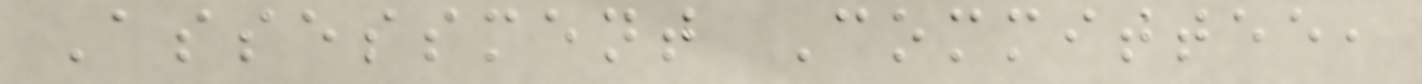Assessment Committee,
